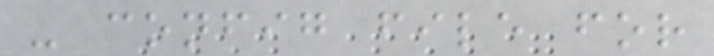- config file for
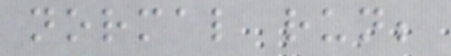normal run;
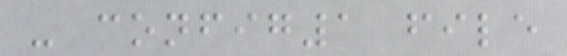- config1 file
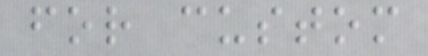for custom
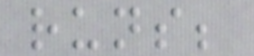runs;
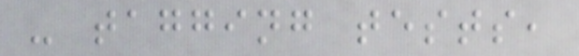- tagging tests,
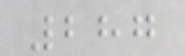287
